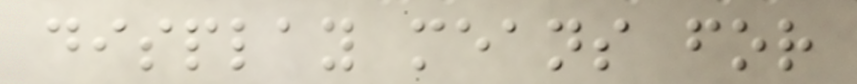display means for
